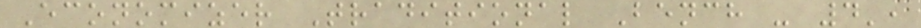Economizer Traditional Bench - 4',
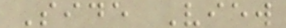Side View
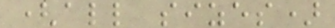(all sizes)
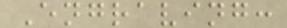Engraving:
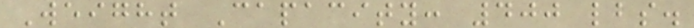Weight Capacity: 400 lbs.
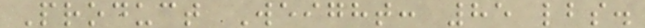Product Weight: 85 lbs.
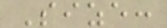Size:
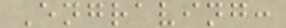Engraving:
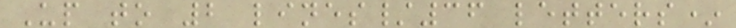Up to 2 lines/36 letters*
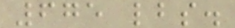675 lbs.
